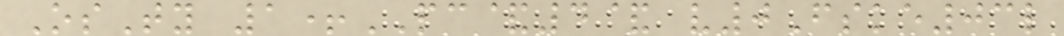OsTy 1+PC&4& v0Fske03l
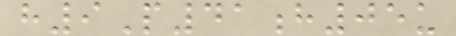h9P41h05u
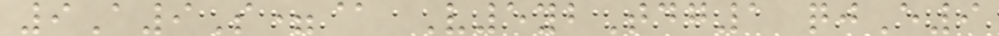9A9S=@ V5ybTdg1 qjE9
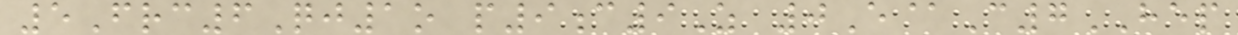5Frc6Qj1o p9c9Z 0E@C7HEP
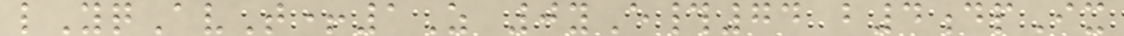lYqAvT+1Z 0yE#74 b4dpIx
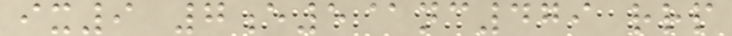ix9 7e5@nc479 rrp
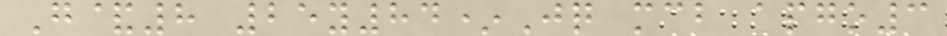G&8 25y84*Jq mcb apgo3
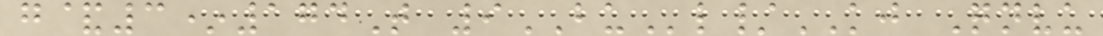g&3*174T 9BUl/KJ Qnvu
